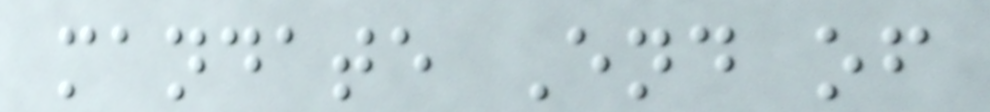mandate End of
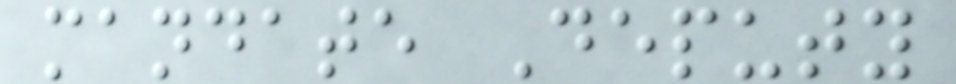mandate Deputy
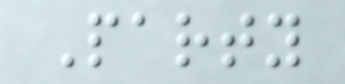Party
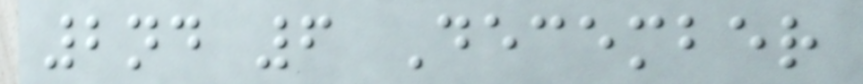2nd 6 December
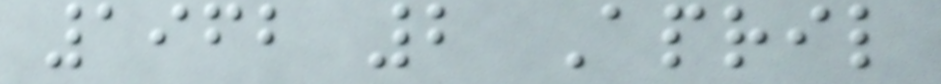1962 2 April
